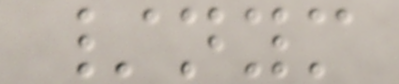/nym
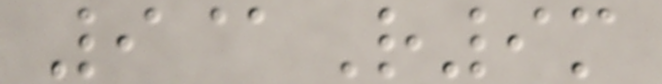9@R9m
